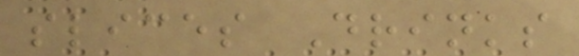slices Drinks
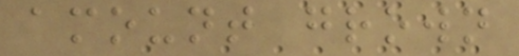amount grown
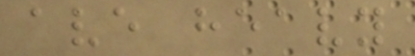ave heavy
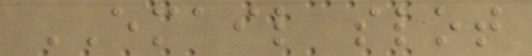EMAIL slot
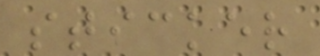sticker
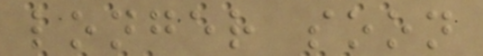longer soon
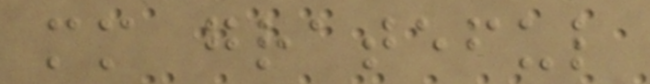mm grateful
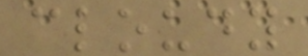cloudy
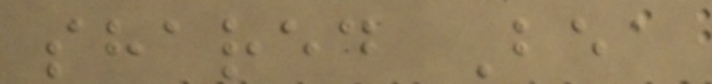shared Bea
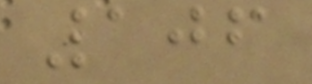106
